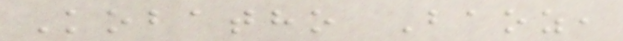Kobatho Baoz,
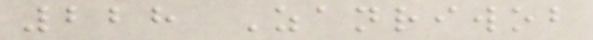228 Zanriwob
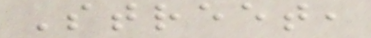Street,
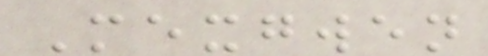Mexgwen
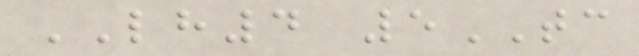LH4 5TC
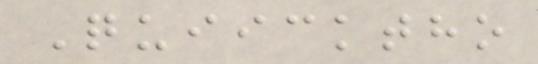Quiicktho
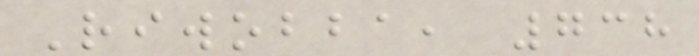Riwobba, 738
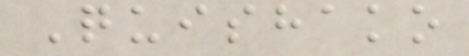Quishako
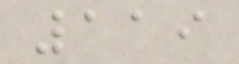119
